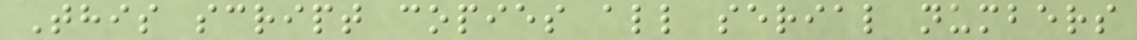This script copies all serial numbers
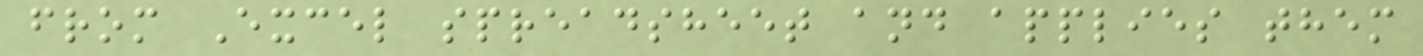from Excel spreadsheet and applies them
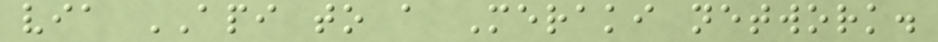via API to a Meraki network.
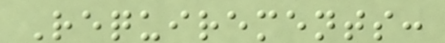Requirements:
